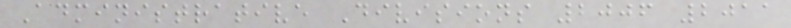Administrative Divisions 2006 2011
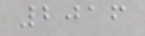2016
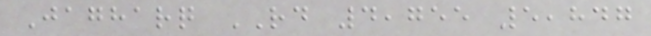Jagharq RD 4,755 5,847
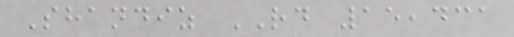Shandiz RD 15,431
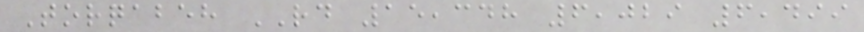Torqabeh RD 15,348 6,029 6,499
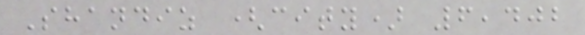Shandiz (city) 6,402
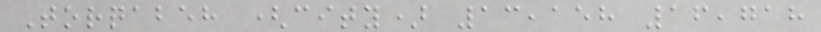Torqabeh (city) 13,158 16,718
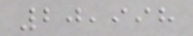20,998
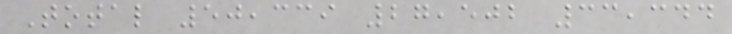Total 50,339 27,502 33,344
